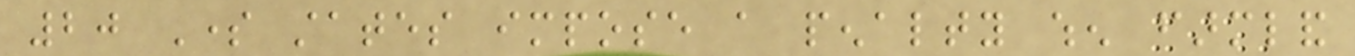20 Some states impose a penalty when farmland
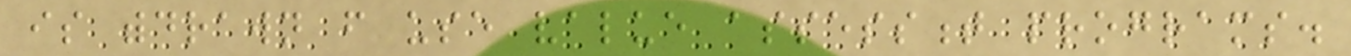is withdrawn from use value assessment programs.
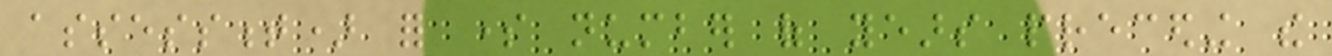assessment) for some number of years preceding the
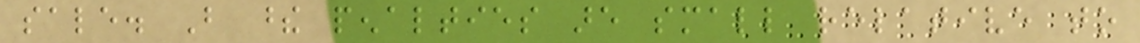sale. But these penalties are small relative to
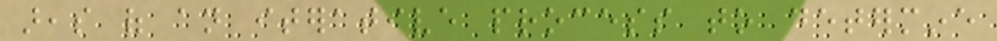areas of an iterative process to determine
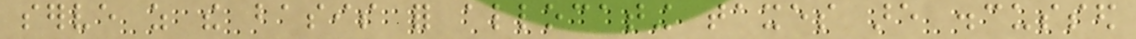serve as the basis for allocating taxes are discussed
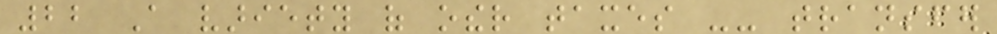22 A variety of other taxes -- transfer
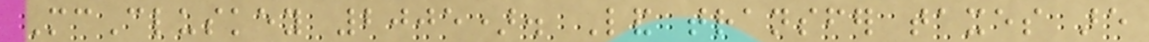McCluskey 2005). Land transfer taxes are
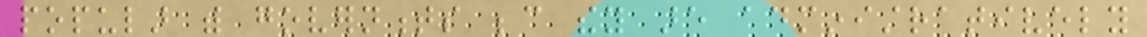popular with governments because they are administratively
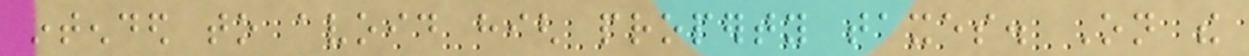intended to avoid high property taxes. On the
